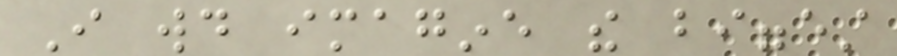I would imagine the biggest
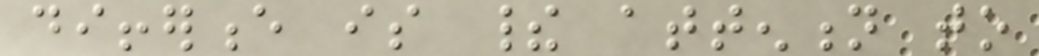difference is their attention to
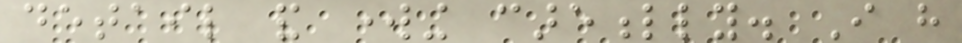detail and working carefully. I have
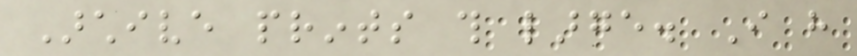Archive prints this large. I have
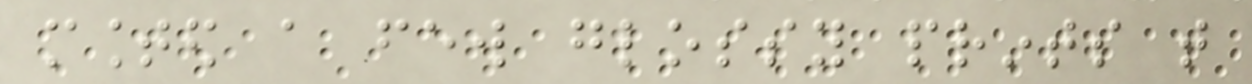mounted a few glossy prints that
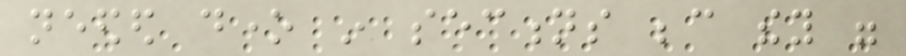needed done in sections because they were
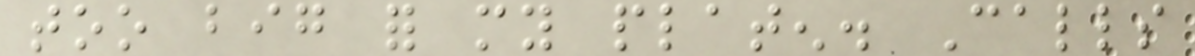too big for my platen. Calls
